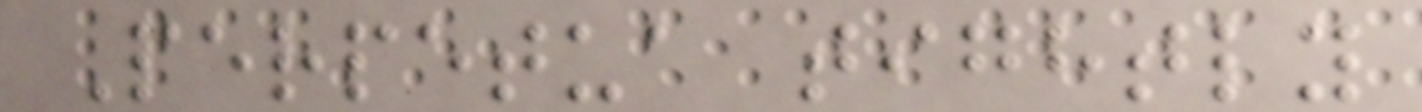Perpetua tightly
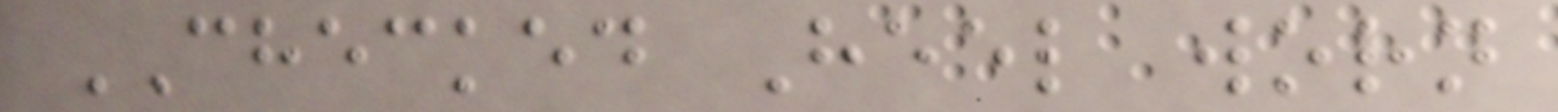CHECKED Heel worn
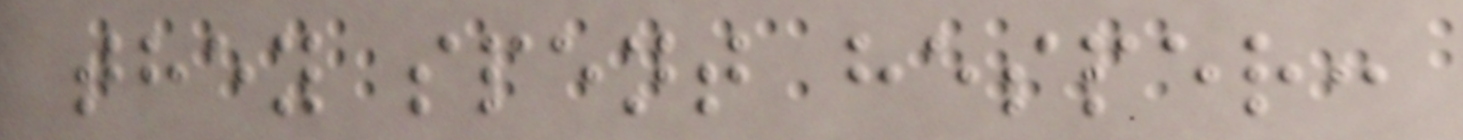they spent hesper:
